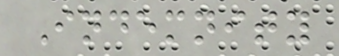Indemnity
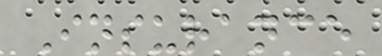Insurance
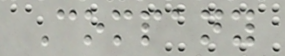Company
